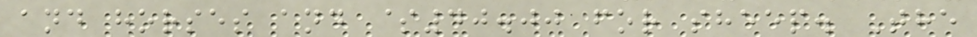and horses and $40.00 for sheep. The
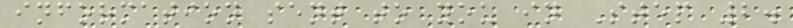information sent to you in Step 2.
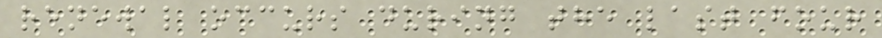renewal occurs during the last four
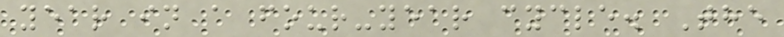year in a four-year cycle. The
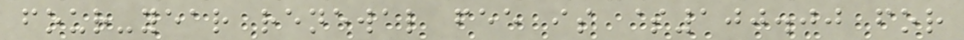four-year renewal fee is $100.00 for
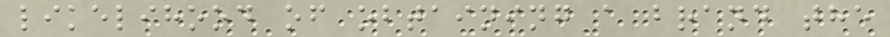likelihood of obtaining a brand the
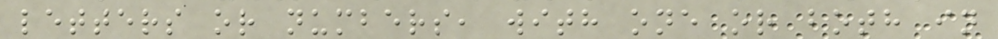letters or numbers, with one or both in
